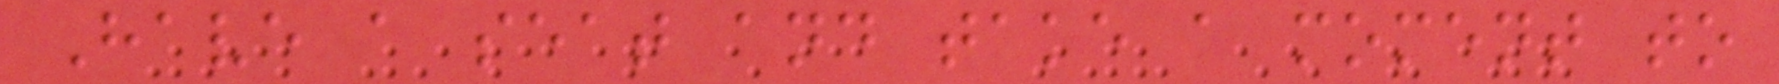Have a seat and take a moment to
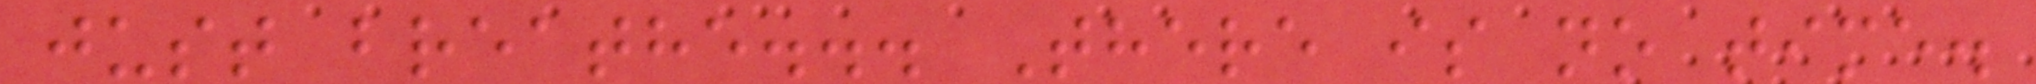just breathe... There is no time.
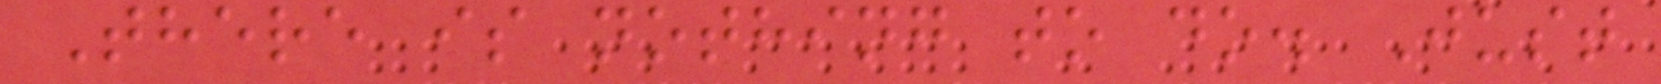There is nothing to do. Just
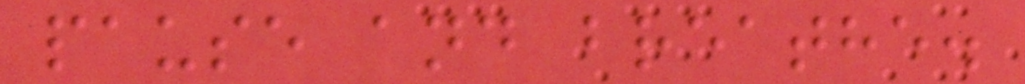pause and breathe.
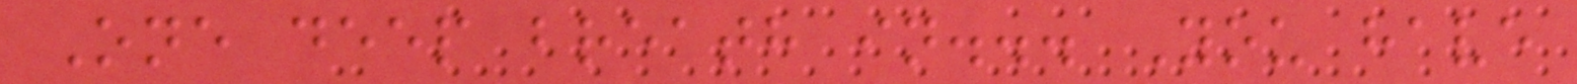One deep breath in... You have
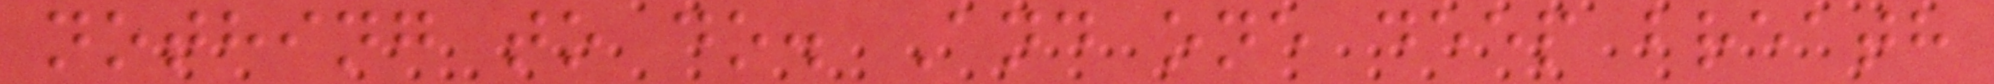nothing to do. And one deep breath
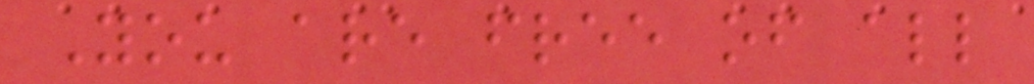You are free of all
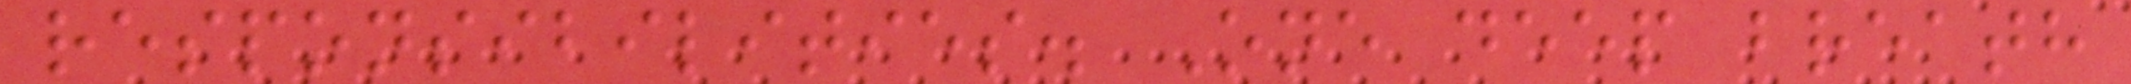responsibilities. One deep breath
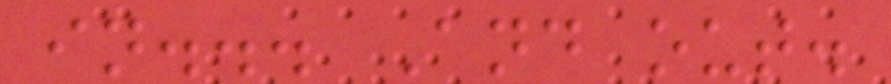in... And out.
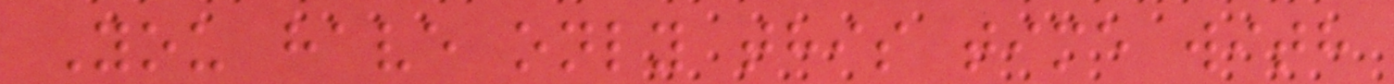You have only this time with
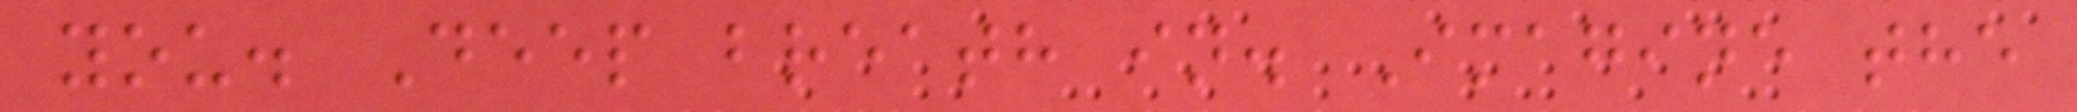you. Deep breath in. Imagine the
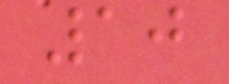10
